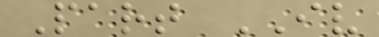Part IV
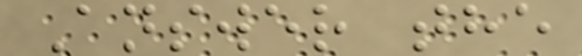Answer the
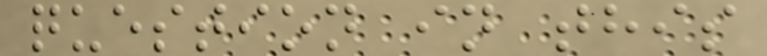question in this
